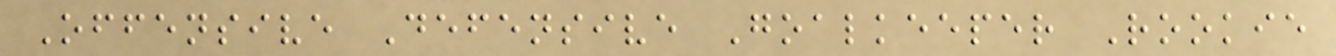Offensive Defensive Goalkeeper Rookie
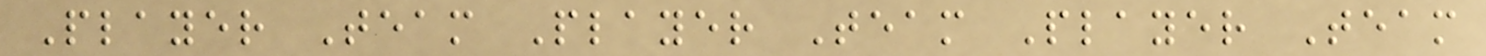Player Team Player Team Player Team
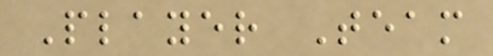Player Team
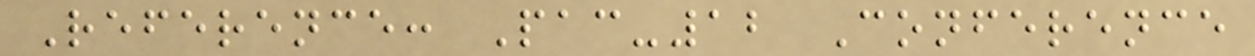Reference: Pac-12 Conference
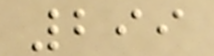299
